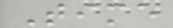Time
